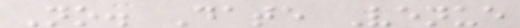No. Date Venue
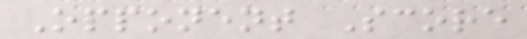Opponent Score
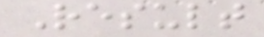Result
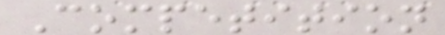Competition
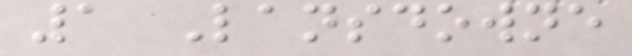1 Lansdowne
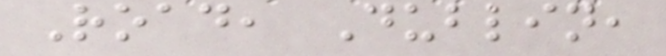Road, Dublin,
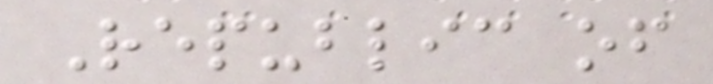Republic of
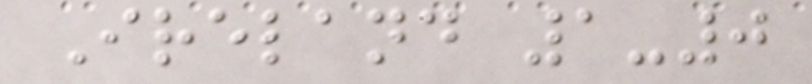Ireland 1-0
